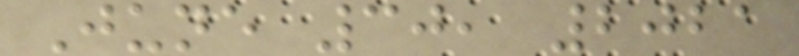June 30, 2021
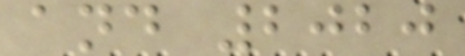and 2020
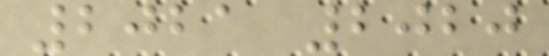2021 2020
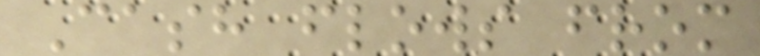Cash flows from
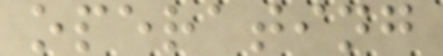operating
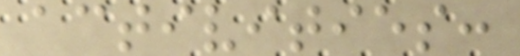activities:
